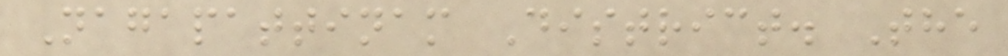Nagapattinam District. The
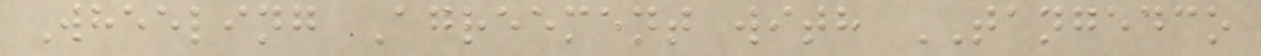Wheeling Agreement with TANGEDCO
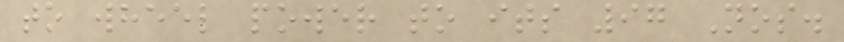to wheel power to its 97 Nos.
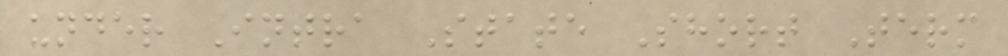under Intra State Short Term
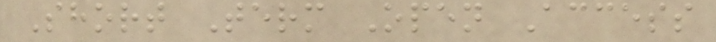Short Term Open Access
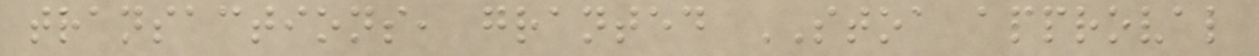transactions, granted STOA approval
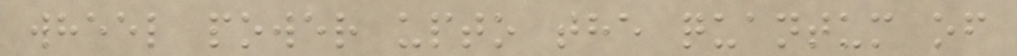wheel power upto the quantum of
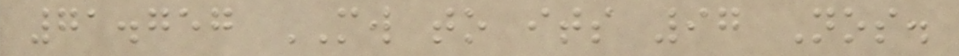71.757 MW to its 97 Nos.
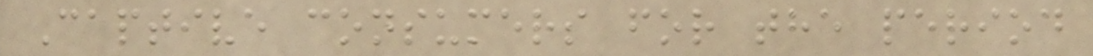Captive consumers for the period
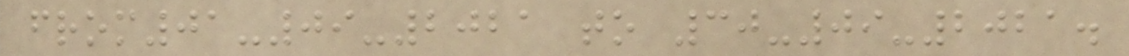from01-09-2021 to 30-09-2021.
